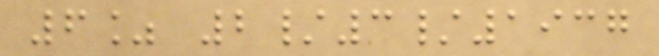6% 2/3/1937
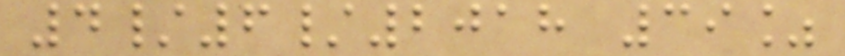4/6/2018 39%
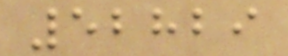52829
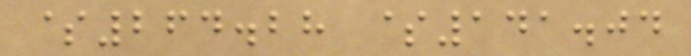$264.28 $141.04
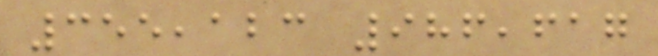355,123 986,617
